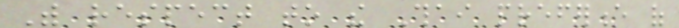With respect to the Thai preference of
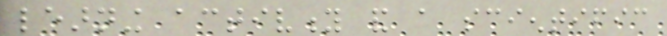learning activity and a scientific
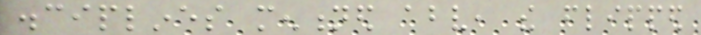disciplines mentioned above, the flipped
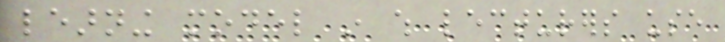learning model in which lecturers use
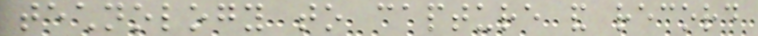technology to capture and record
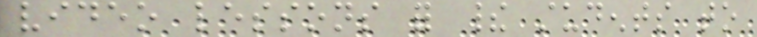video lessons for their students to
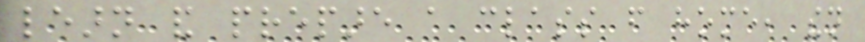learn and prepare a class from home, then
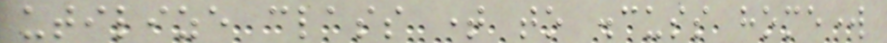utilize class time to discuss homework
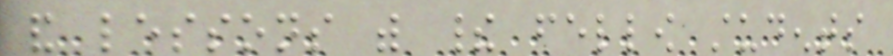and lessons with their fellow students
